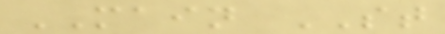MAIN ST
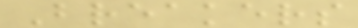Breakers
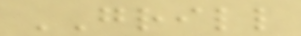GRILL
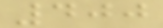400
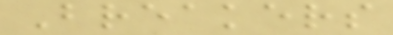Breakers
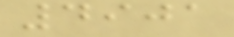4901
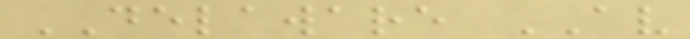DELAWARE AV
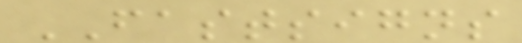FASTSIGNS
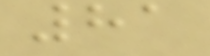81
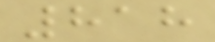818
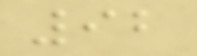92
